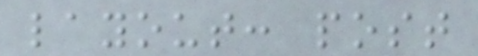layout: post
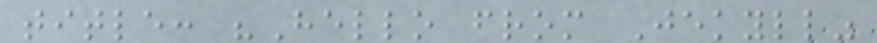title: "Hello from Jekyll"
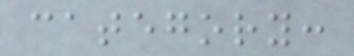category:
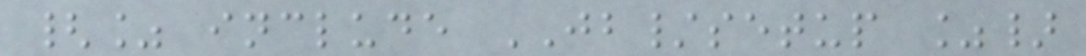{% include JB/setup %}
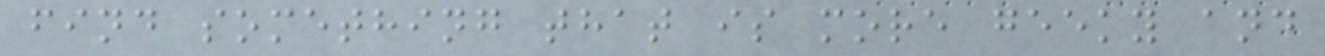find something that is more geeky and
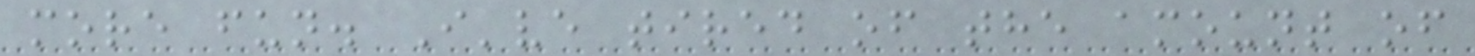more fun. I've tired of the amount of
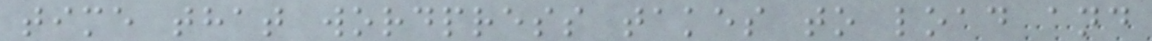time that wordpress takes to load and
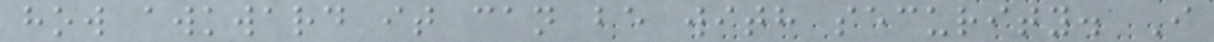how awkward it can be with security. I
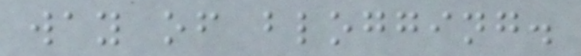way of blogging.
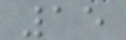15
